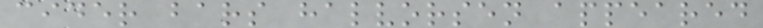cider bars halvorsen appeared
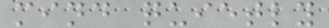mind quietly
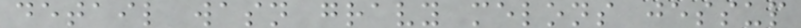detail wasn gravy melons jessup
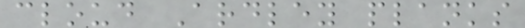cloud Ardley planks
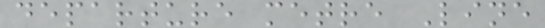departure metre Line
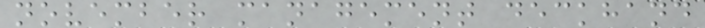november management deckhand
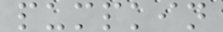pumpkin
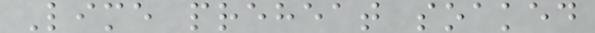Lime preheat soaked
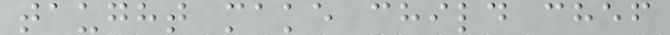taught make child chef
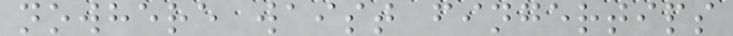nowhere waist fingertips
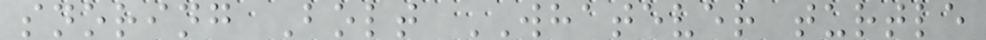snoring Bolt WHATEVER turtle
